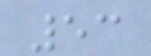53
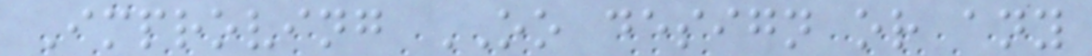Improving OO design or any
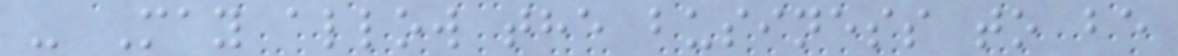- May allow the business to be
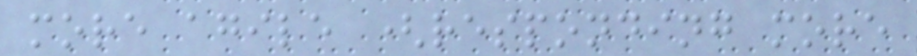more agile (responding more
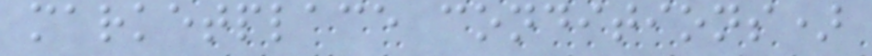marketplace conditions)
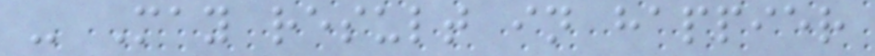- May result in happier
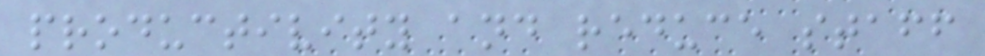productivity and reduce staff
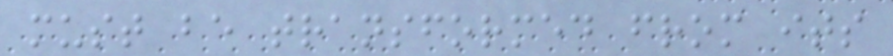must be transformed from its
